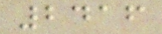2416
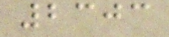2303
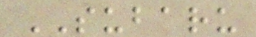SUBARU
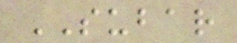SUBAR
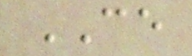CE
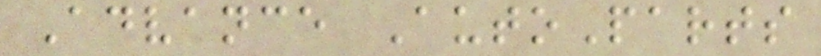Advance AutoParts
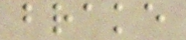brake
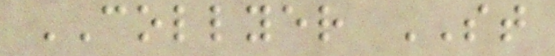COLLYER ST
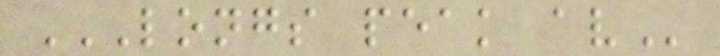LONGS PEAK AV
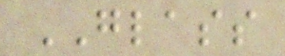GLASS
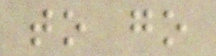to go
